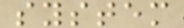system
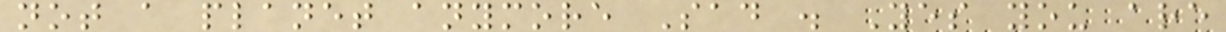not a planet anymore Sad . Yes you are
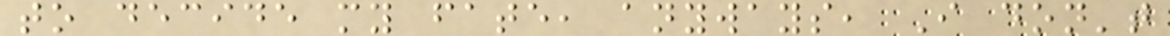to decide my fate, anyways, I don't
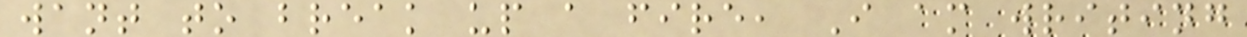want to break up a fire, I am writing
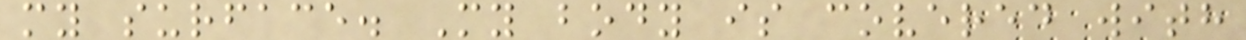my surface. My body is covered with
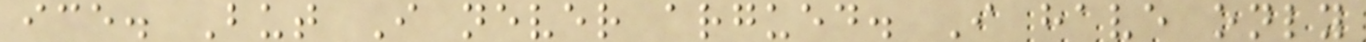ice. But I never argued. I have only
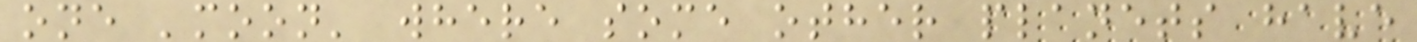one 'moon' where some other planets have
